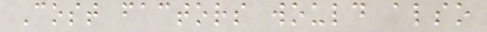Cost factors would also
